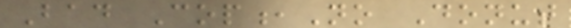Bad Cop,No Donut
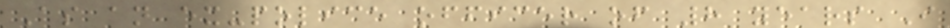As an ex-police officer of 8 years I
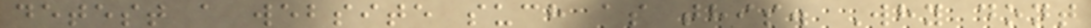detest a website such as this. Why dont
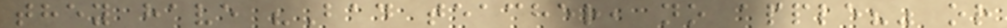they have "Bad teacher, no apple?" or
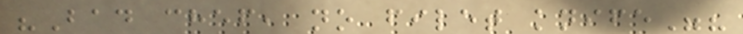"Bad chef, no filet knife"?
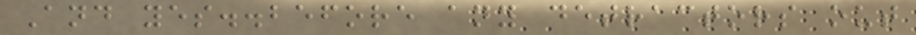And yes..before any detractors out
